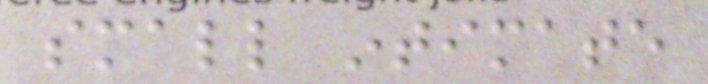small intimate
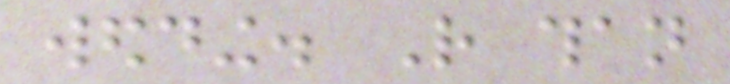wedding. Rather than
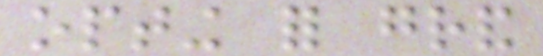opting for grand
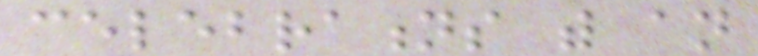celebrations with an
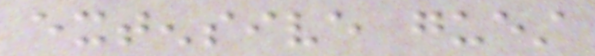extensive guest
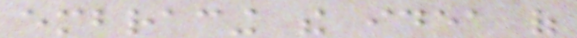embracing the idea of
